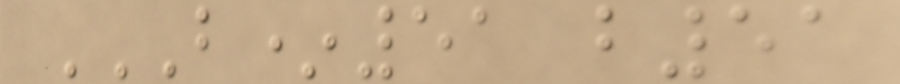B*51 B51
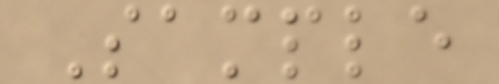Sample
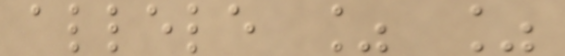allele % %
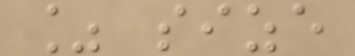% size
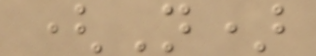(N)
